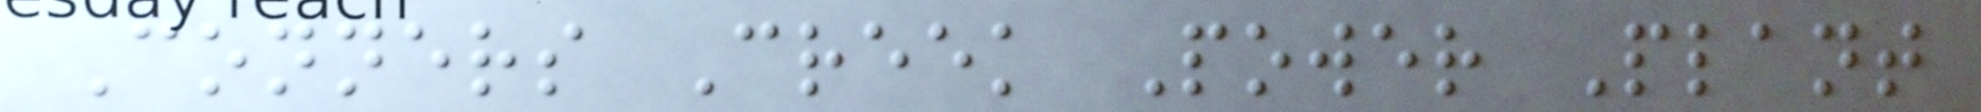Conners Creek Power Plant
